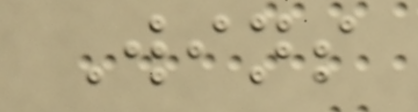Wins
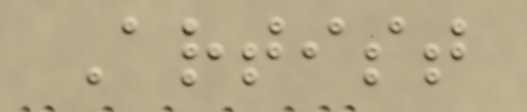Artist
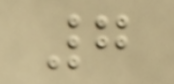7
